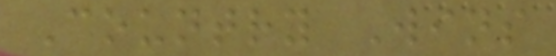Country Wins
